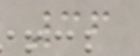36
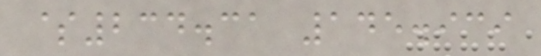$234.31 145.939
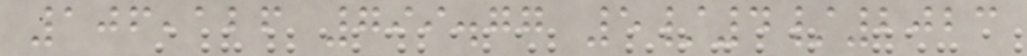106,126 799.77 5/4/2023
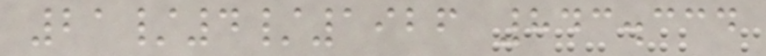21/4/1926 843.334
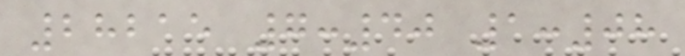28215 7:40 1:08
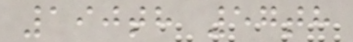190th 57th
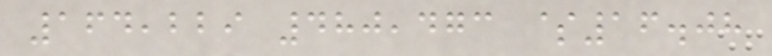164,229 480,473 $16.08
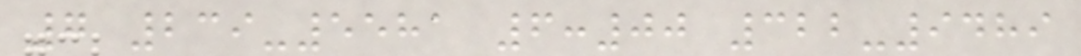7 239-5581 6:00 322-9489
